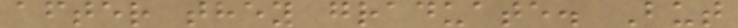after they graduate. But
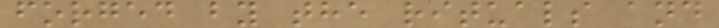forged by the rituals and
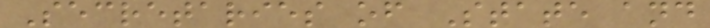Secretaries of State and
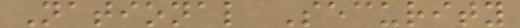National Security
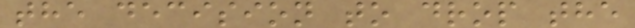the decision to drop the
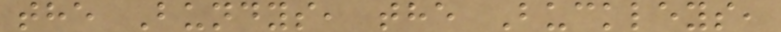the Bundys, the Buckleys,
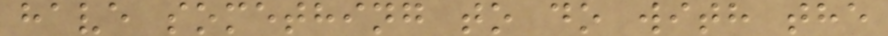have something to do with the
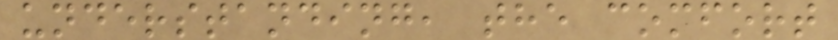understanding, the comfort
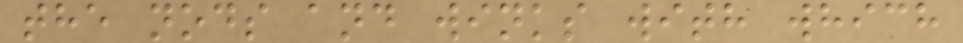the nods and winks with which
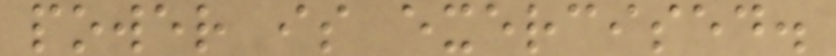power is exercised.
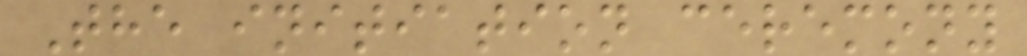The initiation ceremony
